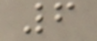6
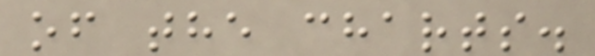of the charts.
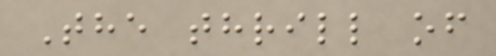The thrill of
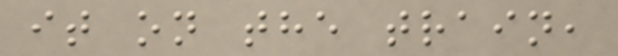it on the train,
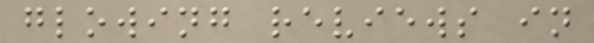glowing reviews in
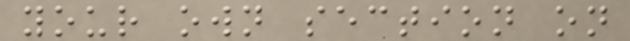your own section on
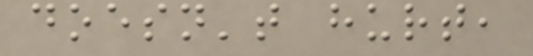doesn't hurt,
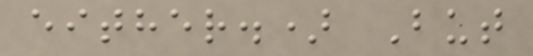either.) But
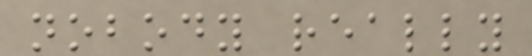nobody really
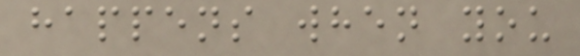happens when you
